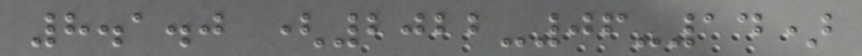8.1.0 (2022-06-14)
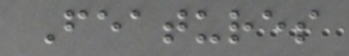Features
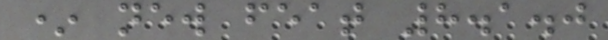* new feat 8.1.0
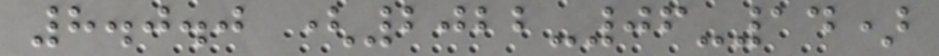8.0.0 (2022-06-14)
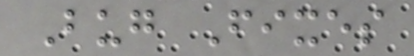Bug Fixes
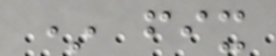* fix
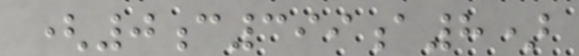(0c399a8)
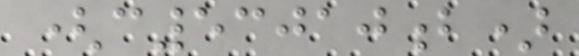(c53010b)
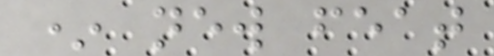* new feat
